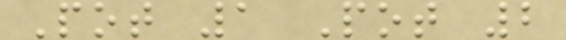Pot 1 Pot 2
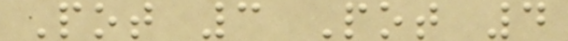Pot 3 Pot 4
